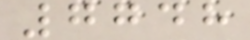7748
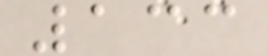133
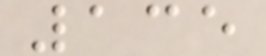135
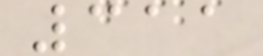311
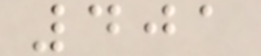401
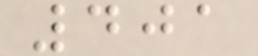401
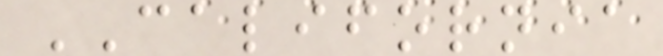CALIFORNIA
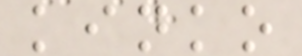kinko
